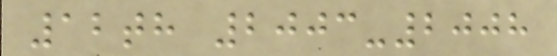12th 2003-2008
